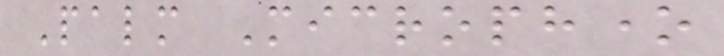Palm Microphone
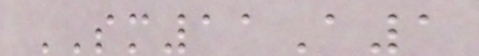SM11A1
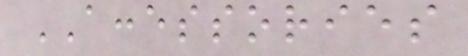ACCESSORIES
